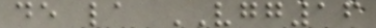de la VGG16
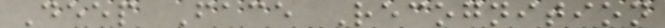Deep Face Recognition
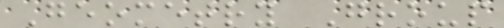Geometry Group
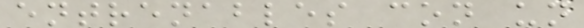entrenables con un
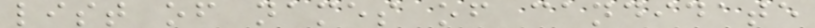list of names of candidate
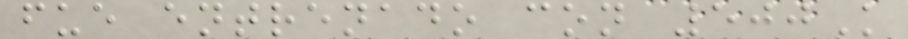fue entrenado con 500K
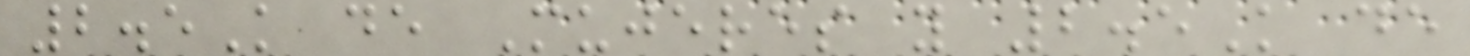2.5K de Mujeres y 2.5K de
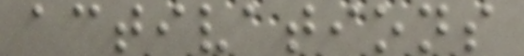activations
